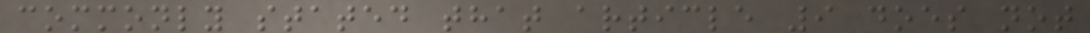commonly stated that article 9 does not
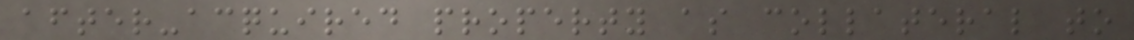after-acquired property as collateral to
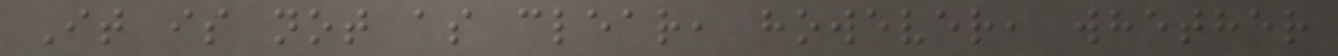It is not as clear, however, whether
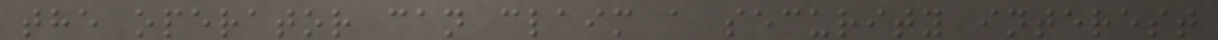the operator can claim a security interest
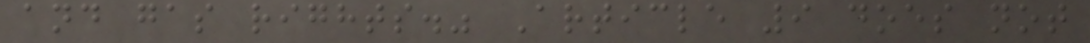and gas rights." Article 9 does not
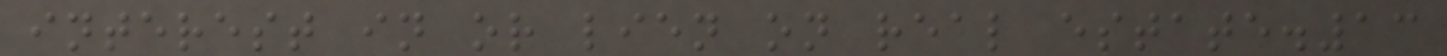interest in or lien on real estate.13
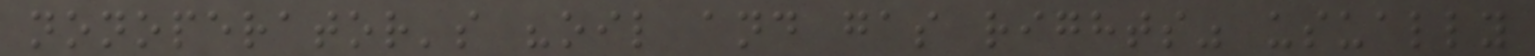nonoperator's "oil and gas rights" usually
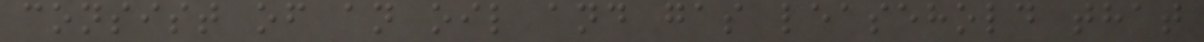consist of an oil and gas leasehold that
